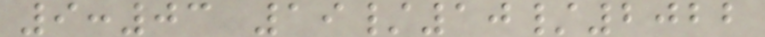9:03 19/10/2022
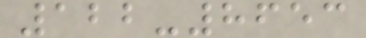122-8653
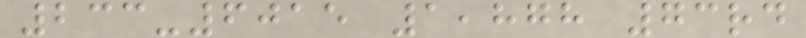233-6015 1,878 73rd
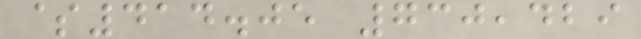$414.05 730,429
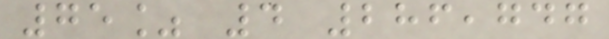75% 4 286,747
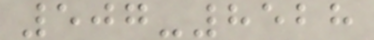507-8528
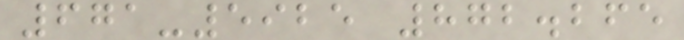671-5925 872.265
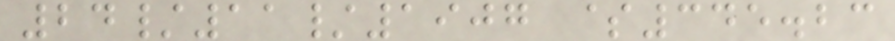24/11/1907 $345.23
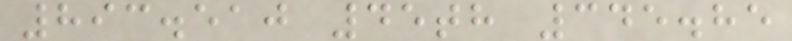893.510 45th 345.85
